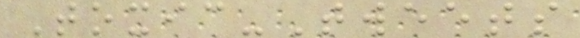Toxic-Tweets
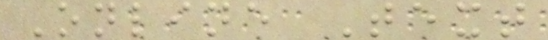Online Text
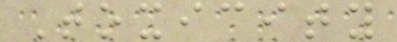Toxicity
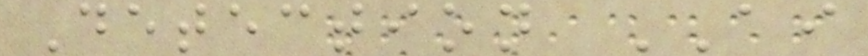Detection AI
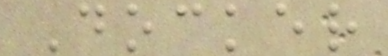Docker
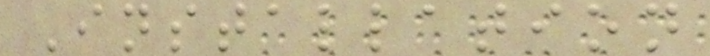Installation
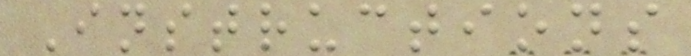Instructions
